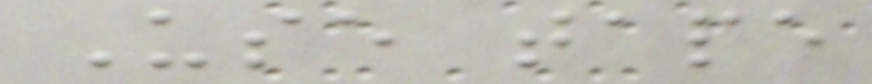Use tape
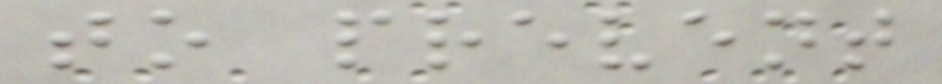to prevent
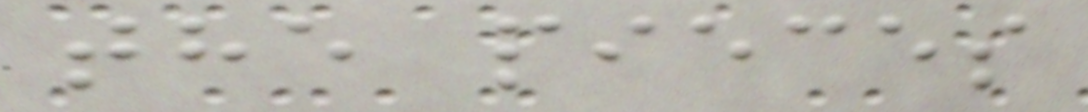the pieces
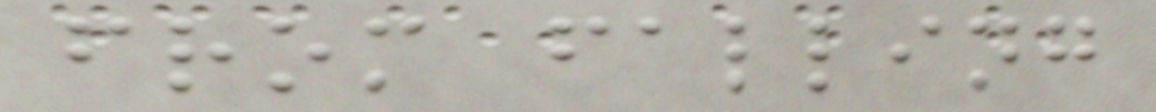from falling
